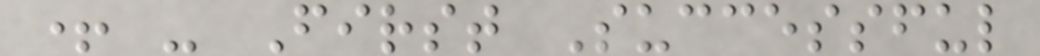+ - First Successful
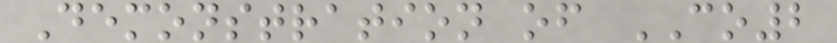Demonstration of CO2
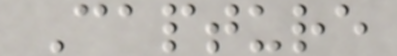Capture
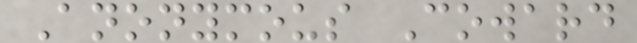Anonymous Coward
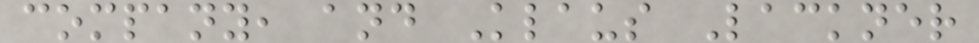company, and Klaus Lackner
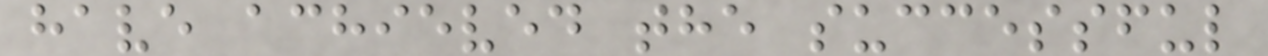have achieved the successful
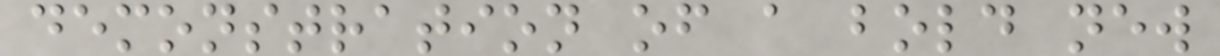demonstration of a bold new
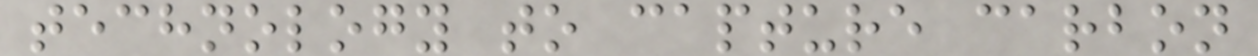technology to capture carbon
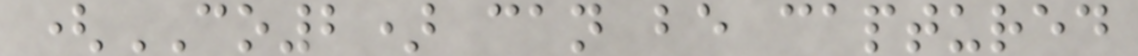(CO2) can be captured
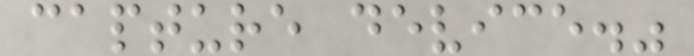capture device."
